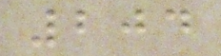204
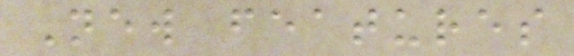New features
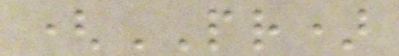(PR)
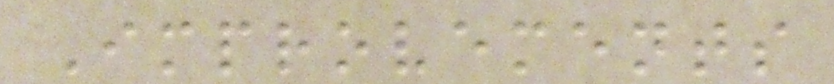Improvements
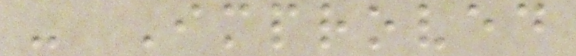- Improved
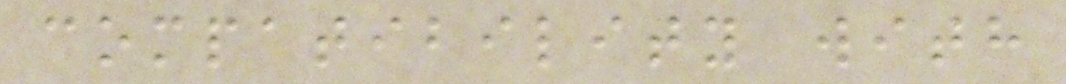compatibility with
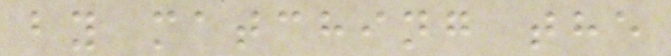by matching the
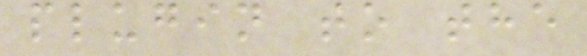plugin to the
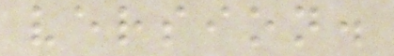version.
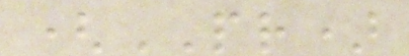(PR)
